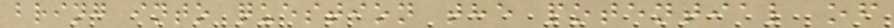bring into question the potential of
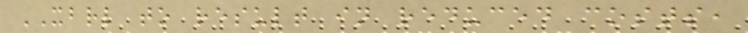XBRL to result in reduced costs,
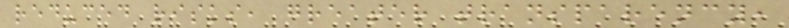reduced risks, greater transparency,
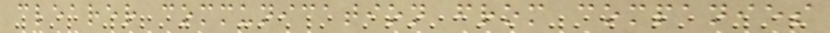clearer communication from companies
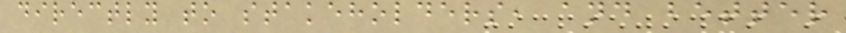directly to stakeholders, and better
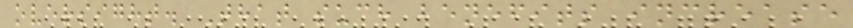oversight. That such benefits increase
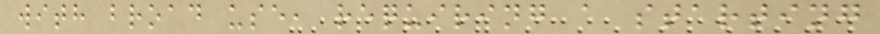with broad use, requiring a starting
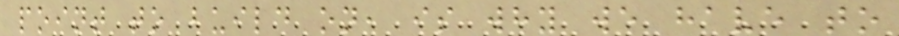point to build on, is why we have to
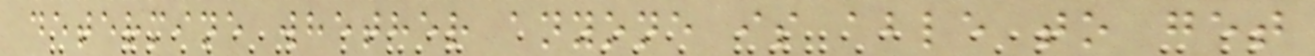determine whether anyone is able to get
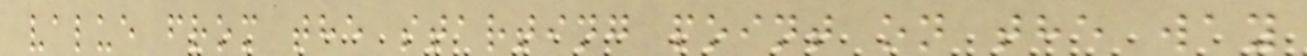value from the starting point on the way
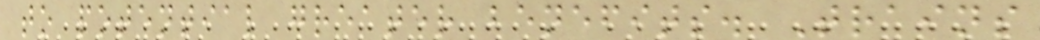to potential greater benefits. Trains
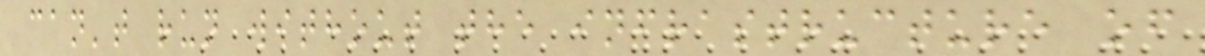can't run without the infrastructure of
